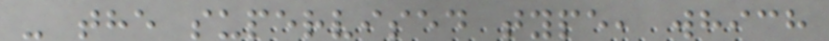- the supervised type, which
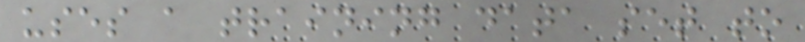uses a training data set to
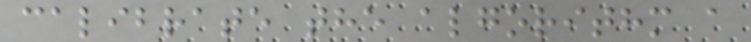calibrate the algorithm a
